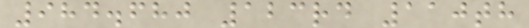984.680 123rd 110th
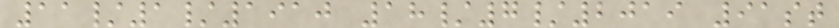11/1/1910 18/7/2019 91st
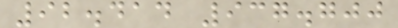92.414 937.700
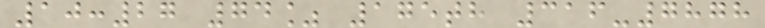10:27 74% 175th 316-7878
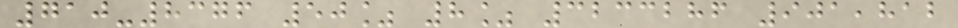710-8376 50% 8% 3233286 901,812
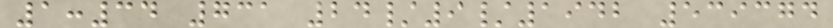1:34 731 24/9/1942 539374
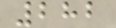282
